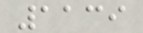1139
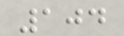104
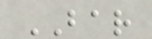BAR
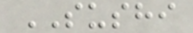SUSHI
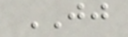JJ
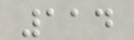114
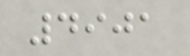4901
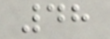48
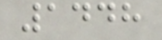1448
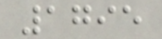1795
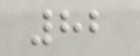82
